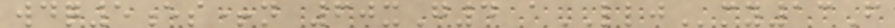wdq5es+n 60xG4 aLLJmy13F
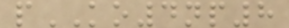pKO4np8
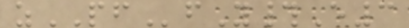zPFfY#E3
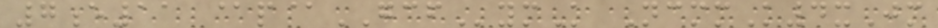7e11 @p@GCFymK NcmmK4xJm
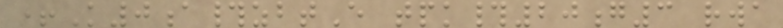+K0a#zbtE tpk#20g3 rwa
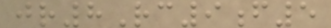jr8Rc9f5
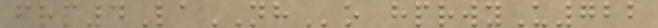frm4LaNHo hprwyU722
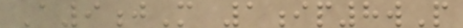A9jM 1ip8wP
